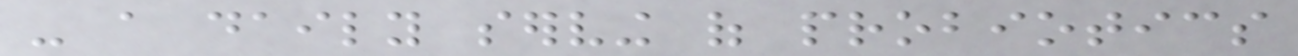- a daily serving of probiotics
